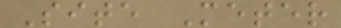Site Meter
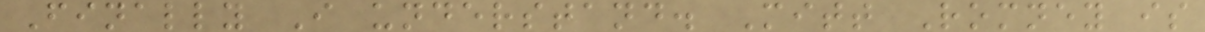Finally I understand. Mitt Romney is
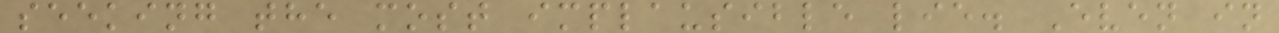seeking the most implausible lie. Even in
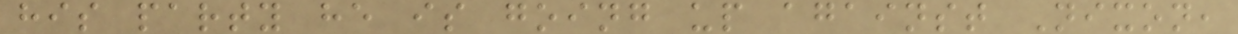his party he is going up against Nixon,
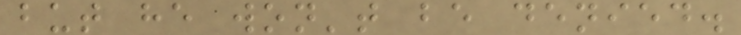but he won't be denied.
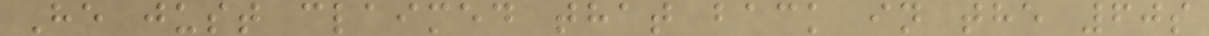He just claimed that back in the 60s
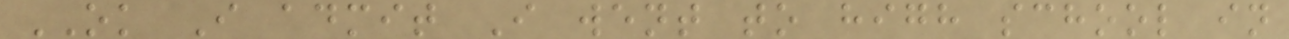OK I admit I went to high school in
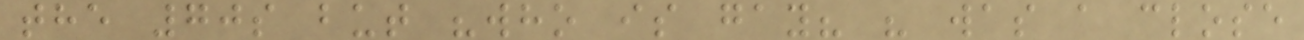the 70s but "who is gay? " was a close
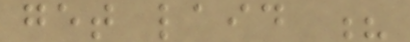get laid ?
